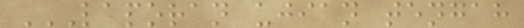LAPORAN UJIAN TENGAH
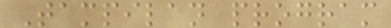Tampilan program
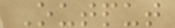Output
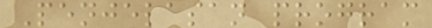Penjelasan program
